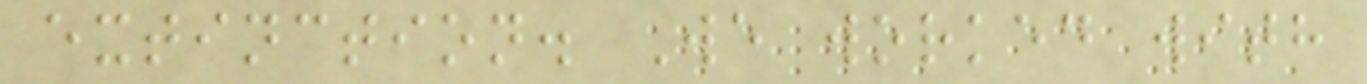extinction. We worked with
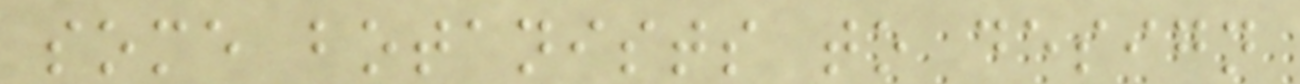some botanists to design
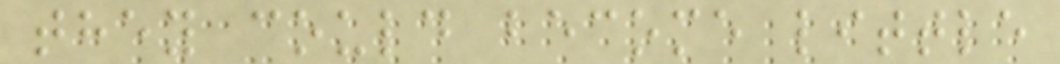they could become little
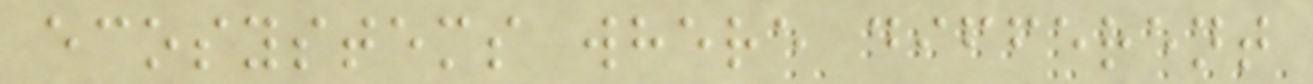ecosystems where different
